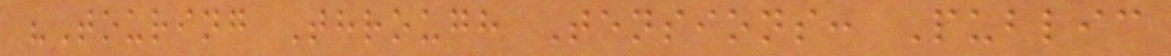"Touring Through Tensions: Public
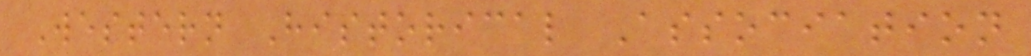Western Historical Association
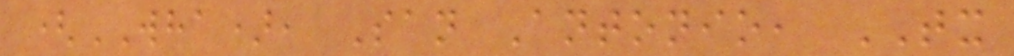(WHA), San Antonio, TX
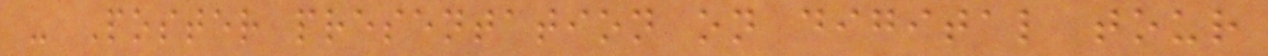- Poster presentation on digital tour
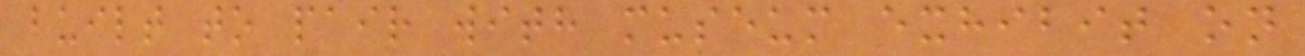built to pair with museum exhibit on
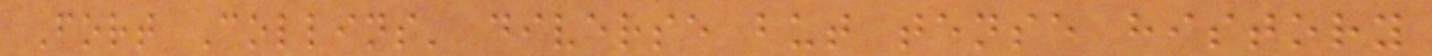Fort Collins' diverse but tense history
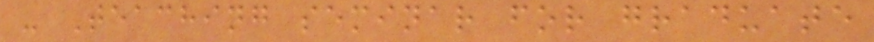- Teaching seminar for graduate
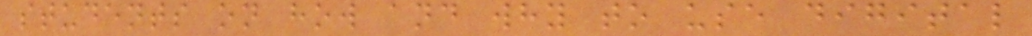students on how and why to use digital
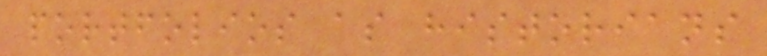portfolios as historians
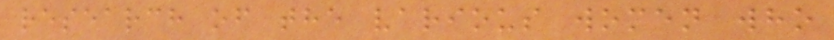research of the various women who
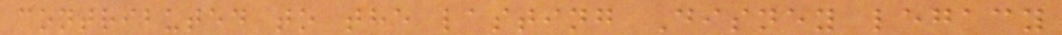contributed to the lasting Disney legacy
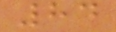84
